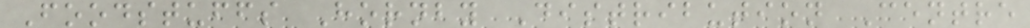Foodstuffs Hornby Distribution Centre
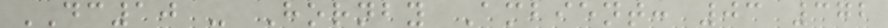DC10 - Hornby Ambient: 03 372
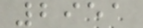2951
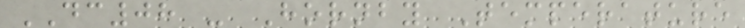DC08 - Hornby Temperature
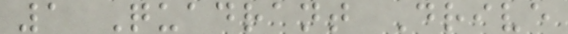1 Quadrant Drive
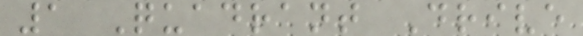1 Quadrant Drive
